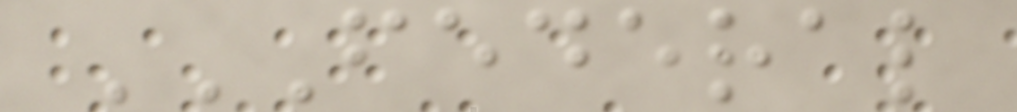FEDERAL
